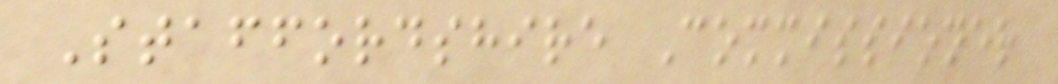Staffordshire Commissioner
